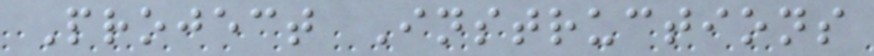Project Instructions
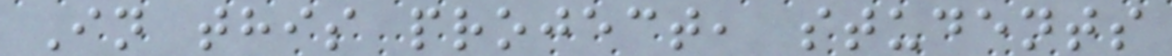In this project, students
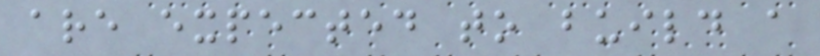are expected to build a
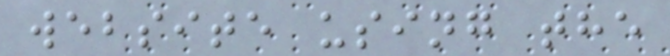website using the
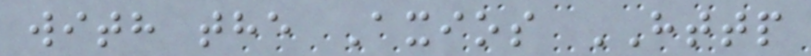with the Axios HTTP
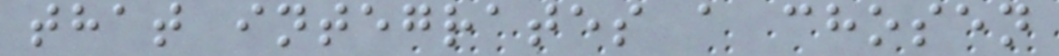that integrates a chosen
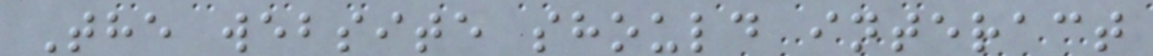The website should interact
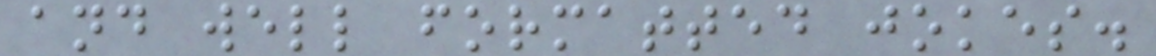and well formatted jokes.
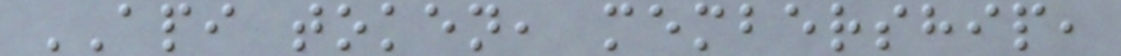API token, membership,
